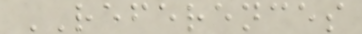REFERENCES
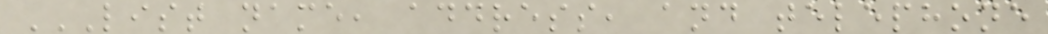LIST NAME, ADDRESS, AND TELEPHONE
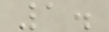1.
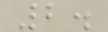2.
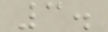3.
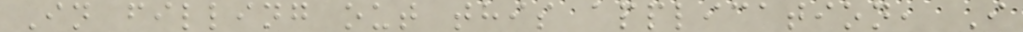In filling out this application, I
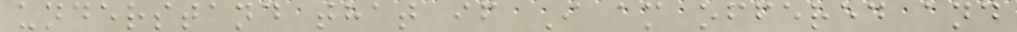understand that if I am offered and
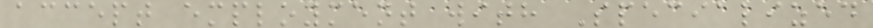accept employment with Specialized
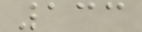133
